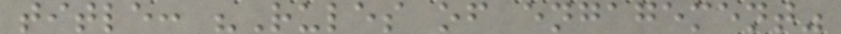title: "Rules of engagement"
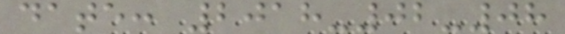date: 2018-02-08
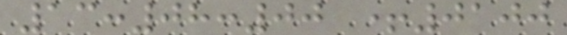13:08:00 +0100
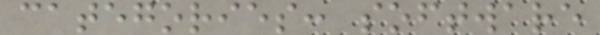categories: software
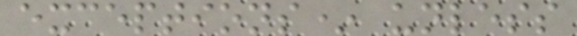exceptions* unless
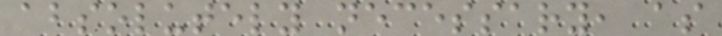absolutely necessary, as
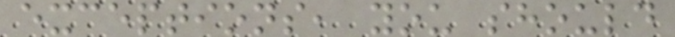exceptions, you should
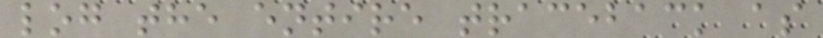log the entire traceback as
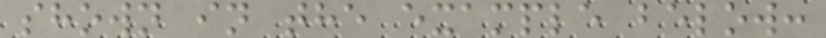shown in the example below:
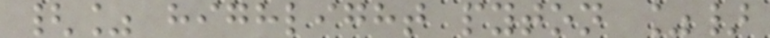{% highlight pyton %}
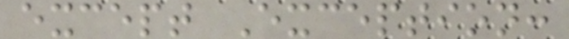except Exception:
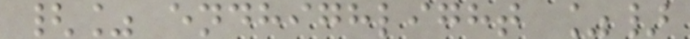{% endhighlight %}
